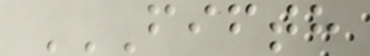FIFTH
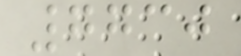7730
